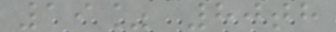19% 80th
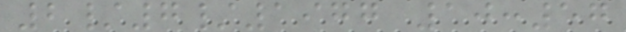2/7/1977 10:57
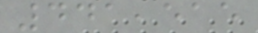441,515
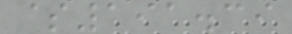$191.39
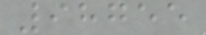98755
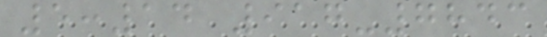5:14 917-7843
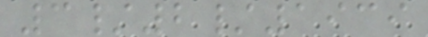3/2/1939
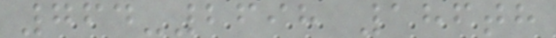764-2698 186th
